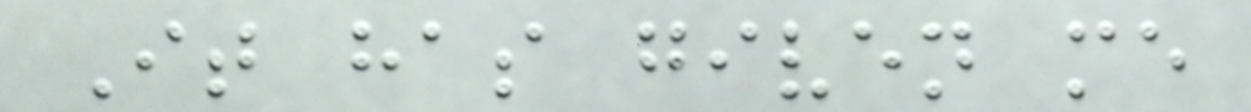It has given me
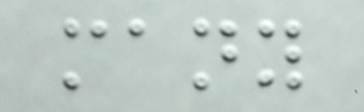many
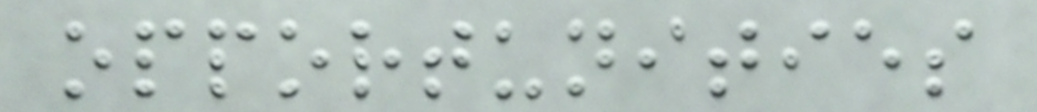opportunities
